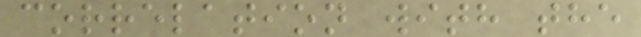correlation with the
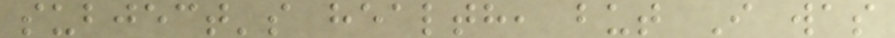subject's health, but I was
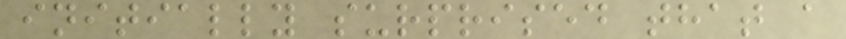initially surprised that a
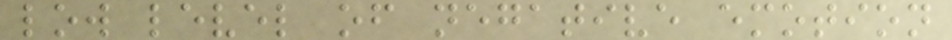low level of negative emotion
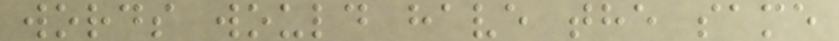words would have the same
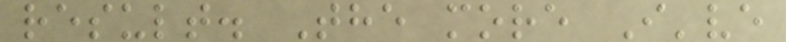result. The more I've
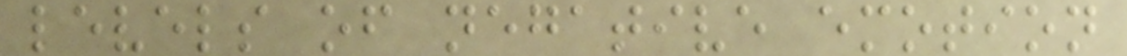levels of negative emotion
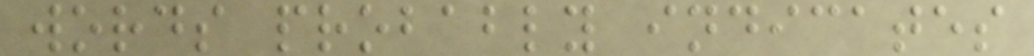words probably indicates
